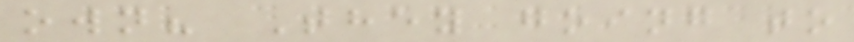own? They going to
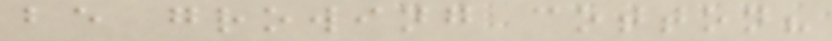be growing cotton?
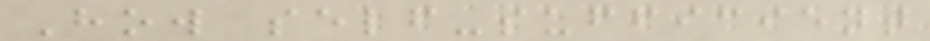How self-sufficient
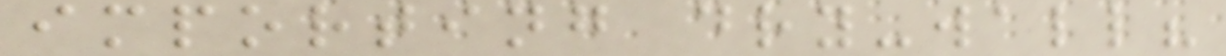importing dry-wall?
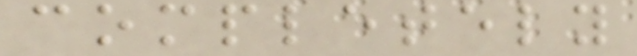completely
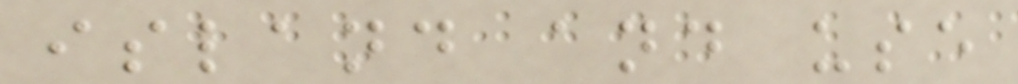island and use
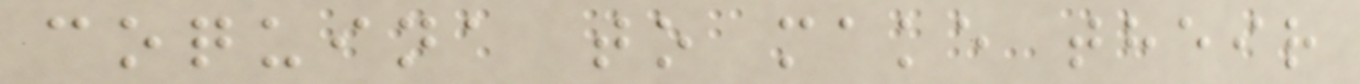coquina to make their
